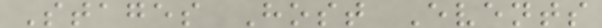Stages Host Events
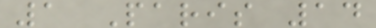1 Paris 14
